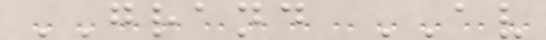GRAND AV
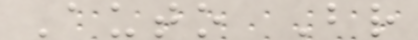Auto Br
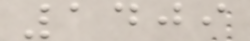1409
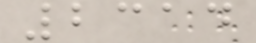2314
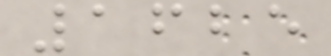1625
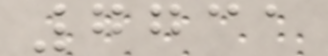7731
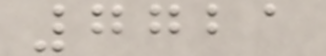7721
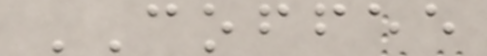COFFEE
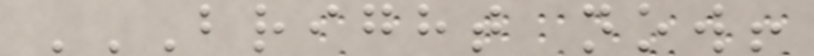BRIGHT NOW!
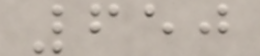650
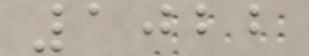1022
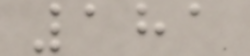181
